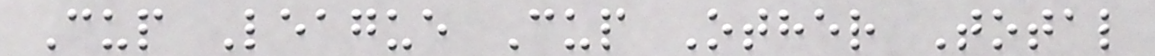Cup League Cup Other Total
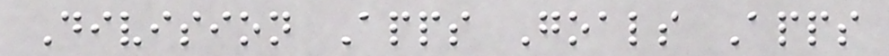Division Apps Goals Apps
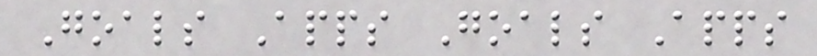Goals Apps Goals Apps
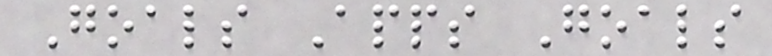Goals Apps Goals
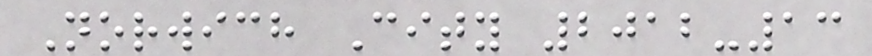Norwich City 2012-13
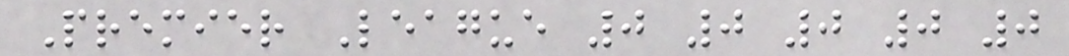Premier League 0 0 0 0 0
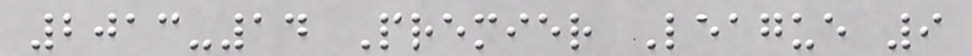2013-14 Premier League 9
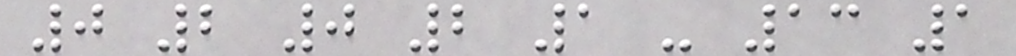0 2 0 2 1 - 13 1
